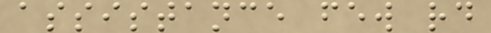assistance few rd
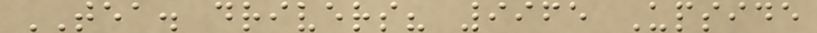TEA. drivers? 9965 Upside
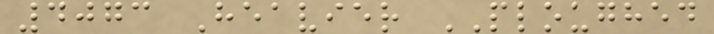4073 Heavier PLOUGHED
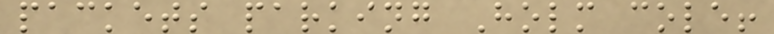packets parking Holm cole!
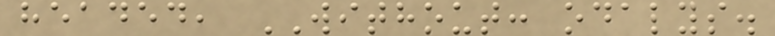headed, WITHOUT: odalys.
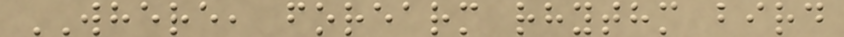WHERE, forearm rhythm bird
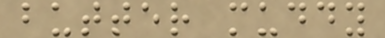butter muddy
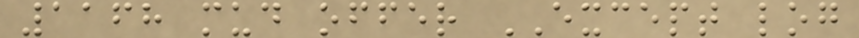1168 mud offer EXCEPT log
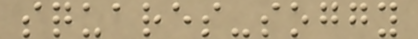squares-soggy
